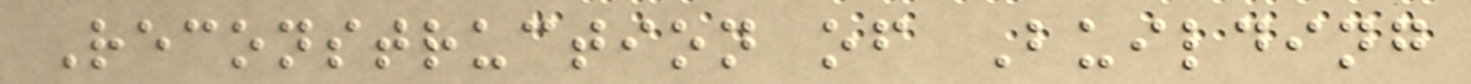Reconstruction of Building
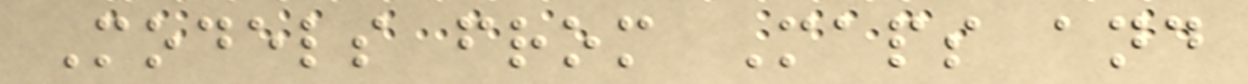Models from Maps and
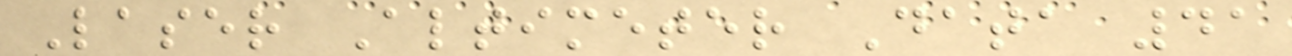Laser Altimeter Data 41
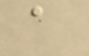a
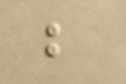b
